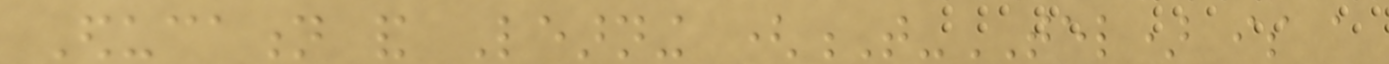Education and Learning (T-TEL) is a
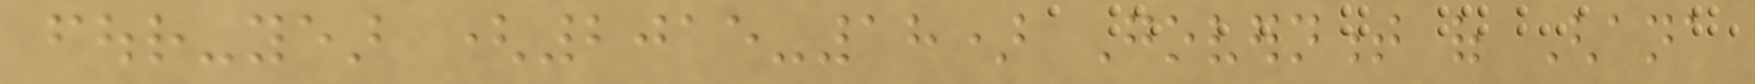four-year (2015-18) Government of Ghana
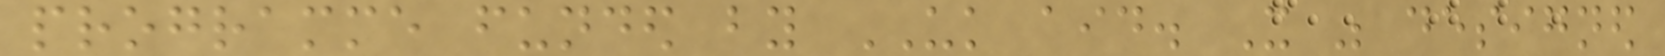programme funded by UK aid. It was designed
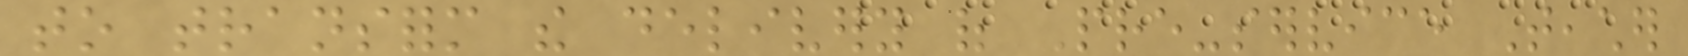to transform the delivery of Pre-service Teacher
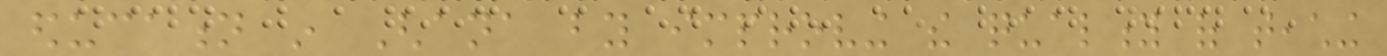education in Ghana by improving the quality of teaching
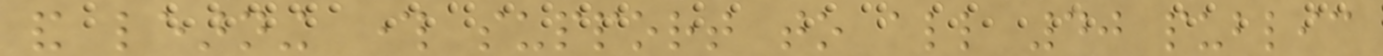and learning through support to all 40 public
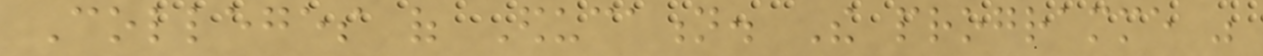Colleges of Education. The programme was
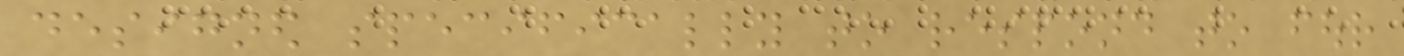designed specifically to respond to four
